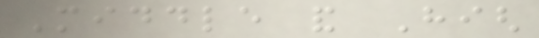Middle and High
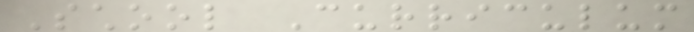School Curriculum
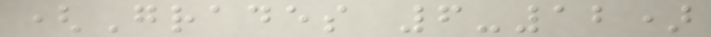(Grades 6-12)
